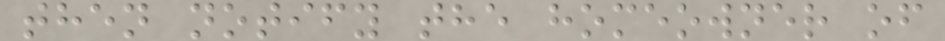then notify the homeowner of
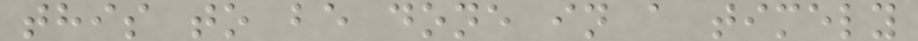this to be done in a timely
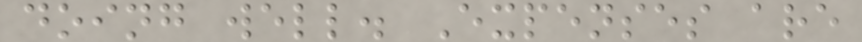doing well. Expenses are
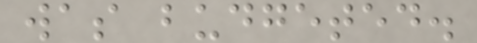was budgeted.
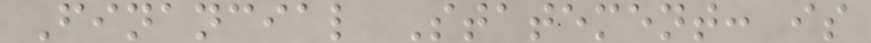Financial Statement: is
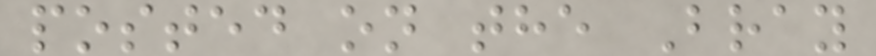posted on the Bray
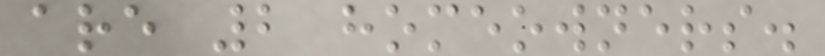are 2 homeowners.
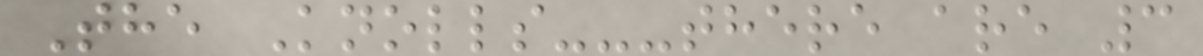The Knolls---there are 3
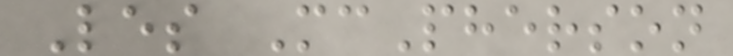Les McPherson
